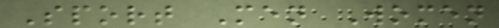Sport Men Women
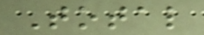Total
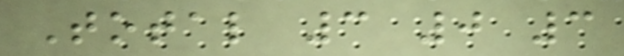Total 3 0 3
